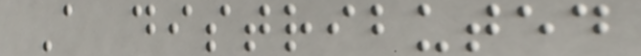A distributed
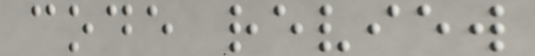code review
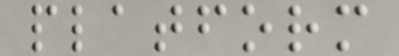platform
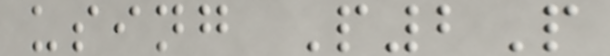using P2P
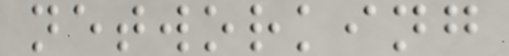networking
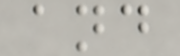and
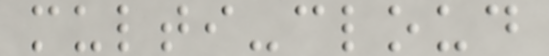multi-cloud
